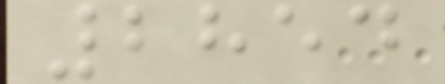2854
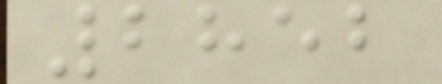2852
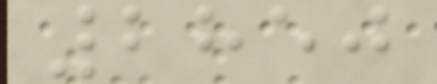2850
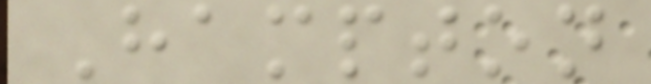Hampton
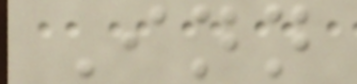Inn
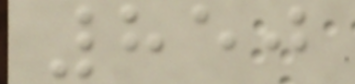850
